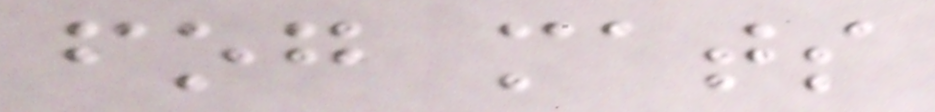fog mats
